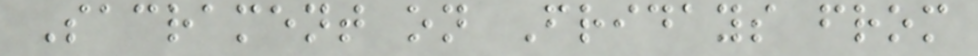Sacrament on Fridays from
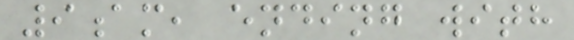9am, ending with
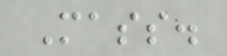Mass.
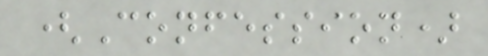(Confession)
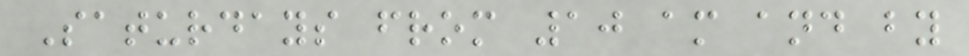Saturdays from 10 am and by
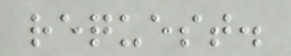request.
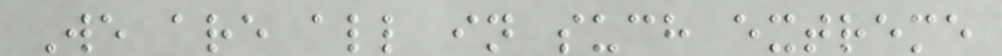We are all in such extreme
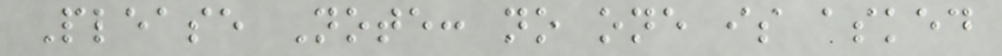Please Note: no one is asked
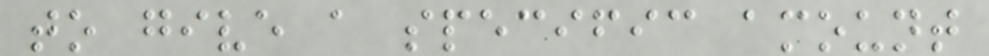to give a specific amount
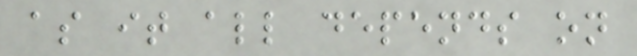as it all depends on
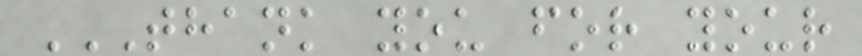THANK YOU FOR YOUR
